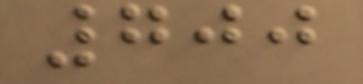700
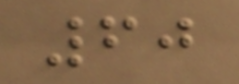60
